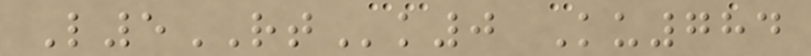L5RTk0 Ku784
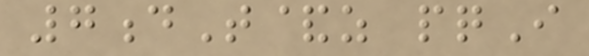7dT&z pqI
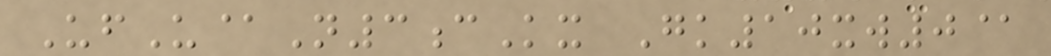UfU@N3cKx Gk10xw0@
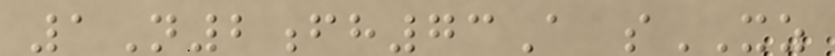1N2fh73A sXZ
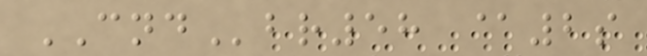CNDbr58 @2s
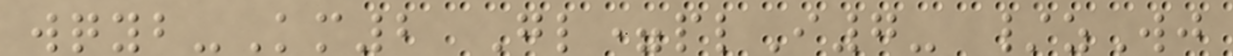wqyb-Km2 Gl=plI7- /zWj
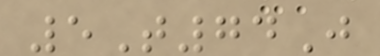5T74J
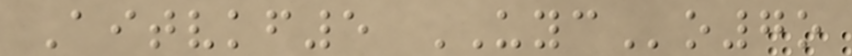Aitvkf5 UYCo7o
